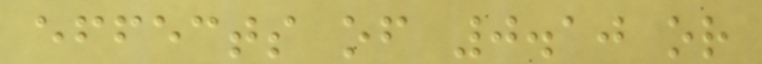effects of 0.10 or
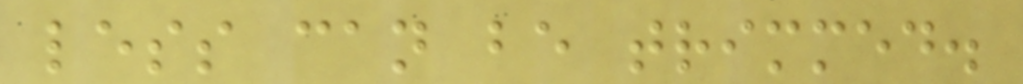less can be trimmed.
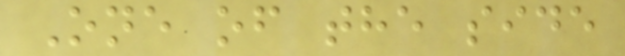One of the side
